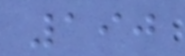190
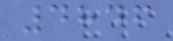4846
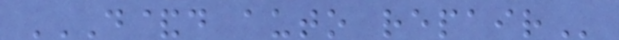D&D AUTO REPAIR
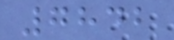7842
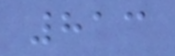813
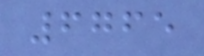6765
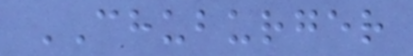CHUBURGER
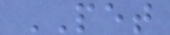PET
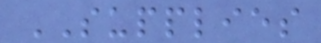SUPPLIES
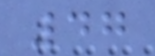47
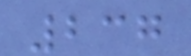237
